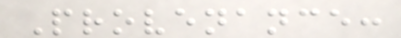Provenance:
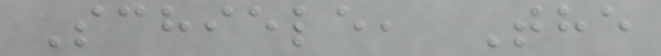Schiele, The
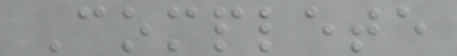Complete
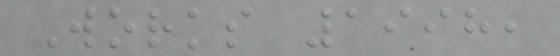Works 1998,
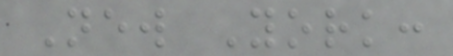New York:
